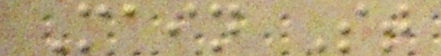Main St
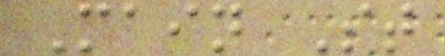Main St
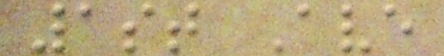1st Ave
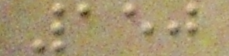150
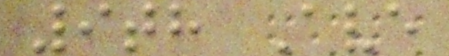9th Ave
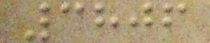3806
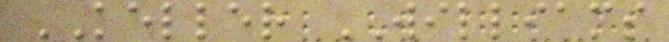KELLER WILLIAMS
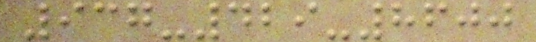937-429-8600
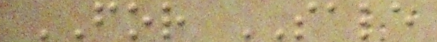FOR SALE
